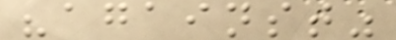"against"
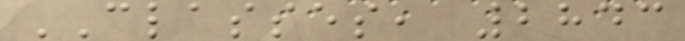CLASSES, 2843
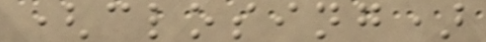(closing)
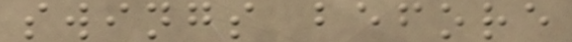swings before
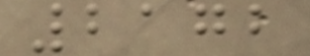2172
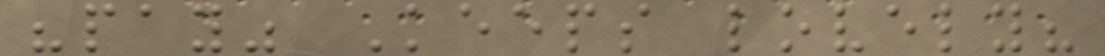"pay" Keeps lovely?
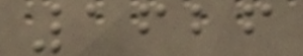1626
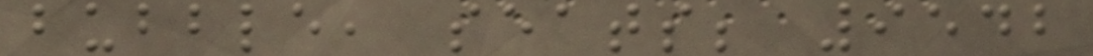bubble, seats; 9542
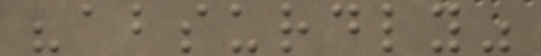"absurdly"
